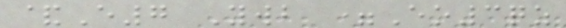&E7 Ywb =Eo3qz
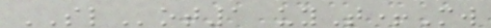SLot1 uyT+Mw
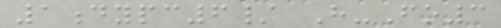1dypc6/ H-Fo3
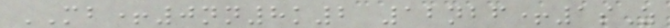MB+0nn8k2 12nbf+1sZ
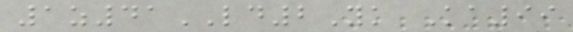1z41LD2Yk Ka99
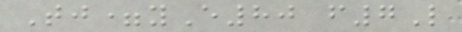Tj=yE80 f7L
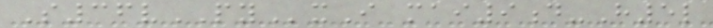S36vPYxI mai9d-H5l
